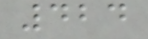424
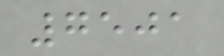7501
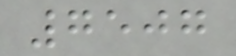7507
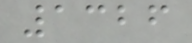1326
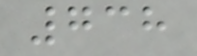738
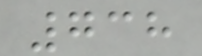738
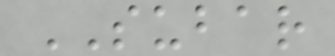SUBAR
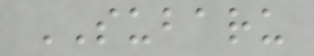SUBARU
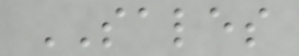SALES
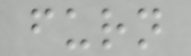furn
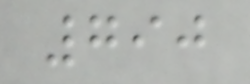790
